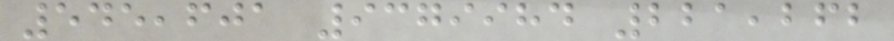545,601 9379984 221,262
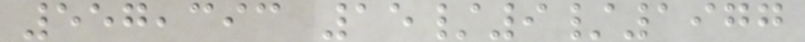557,393 15/9/1977
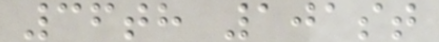36th 101st
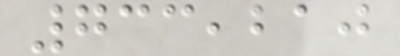733,210
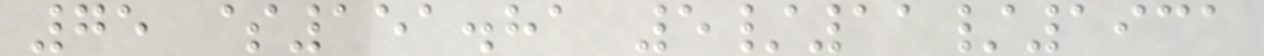75 $151.81 5/11/1931
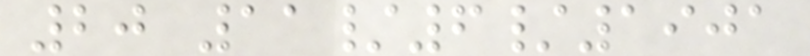20 11/6/1901
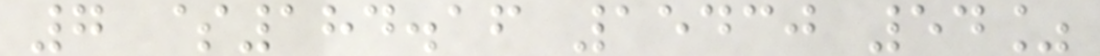7 $184.16 15430 54%
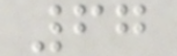67
